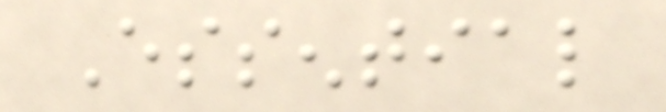Essential
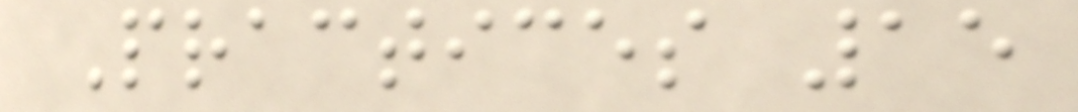Practices 15
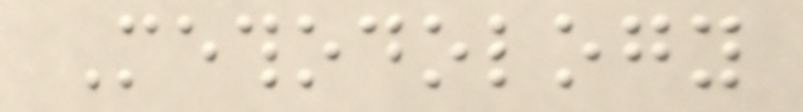Methodology
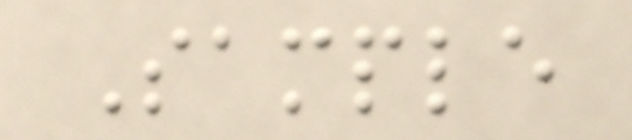Sample
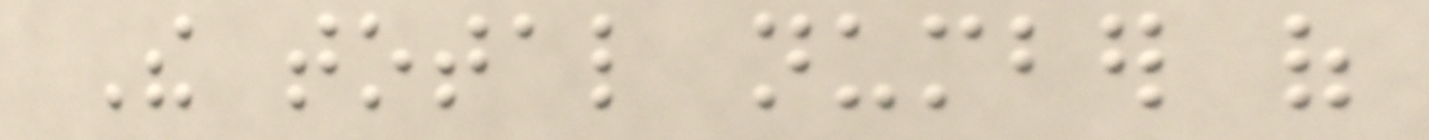The total number of
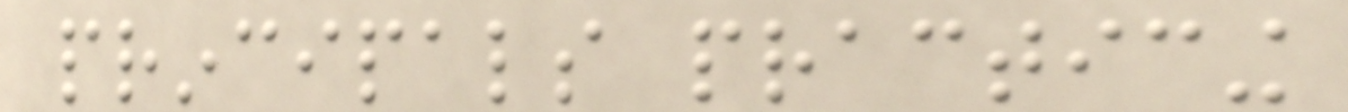principals practicing
